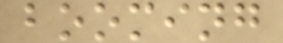booming
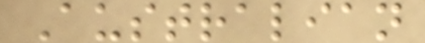Australian
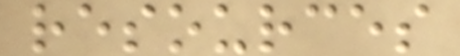resources
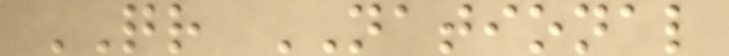QR NATIONAL
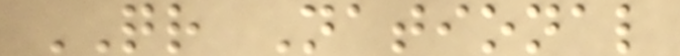QR National
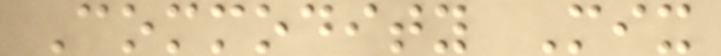Commodity Mix
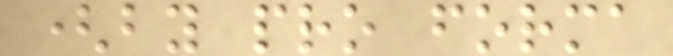(by pro forma
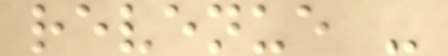revenue -
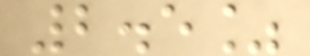2.5%
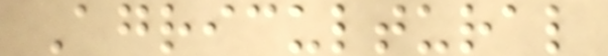Agricultural
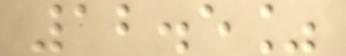12.5%
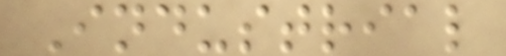Industrial
